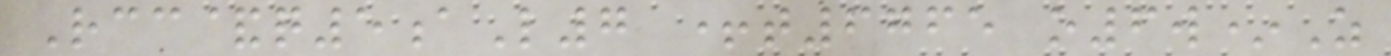Rcc&q5aL7 +t6765 o6w*Z
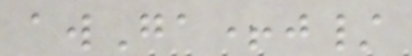awGa+j/
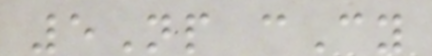5Np cCy
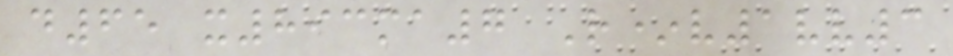d65 x893ma7 R*v1vv3
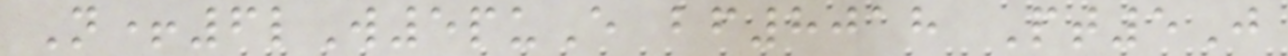N+6lW5puE bf8018 Pt5J
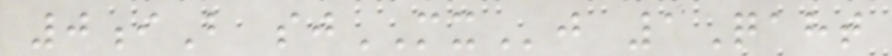0iB sjMXj 1Qaht
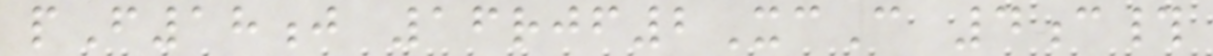pF18j 16rjf2XcC 4c#
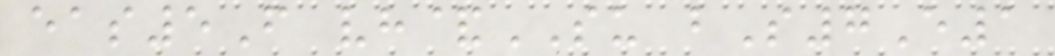eas5F vh&SU bS7E1
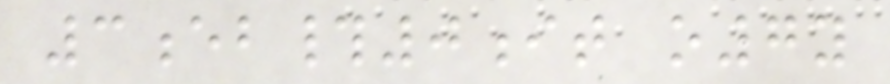3eb#0it o7y
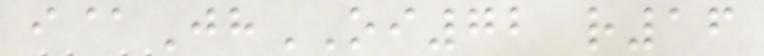i@JhOI72 r16
